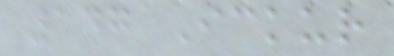147 Ickur
